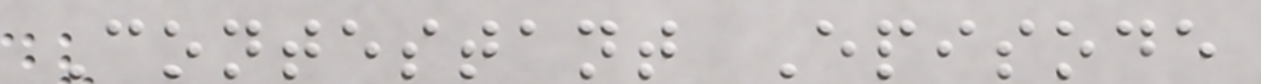Contestant Episode
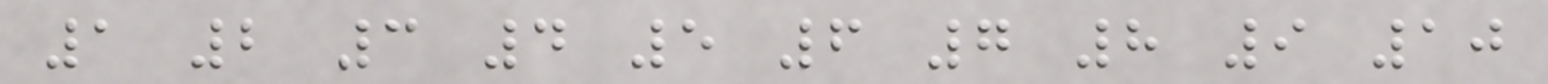1 2 3 4 5 6 7 8 9 10
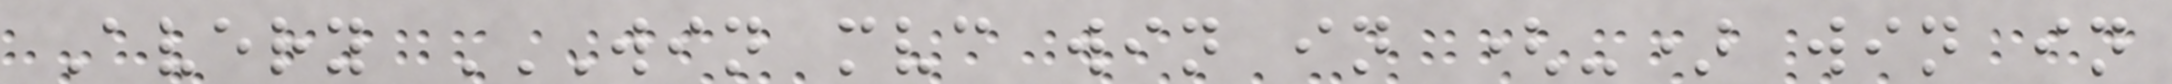Avery WIN MVC WIN IN (-) WIN IN
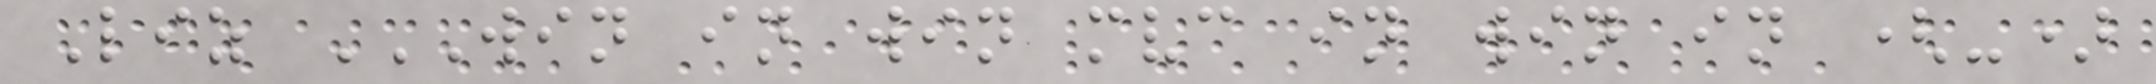Liz WIN IN WIN MVC IN WIN IN (-)
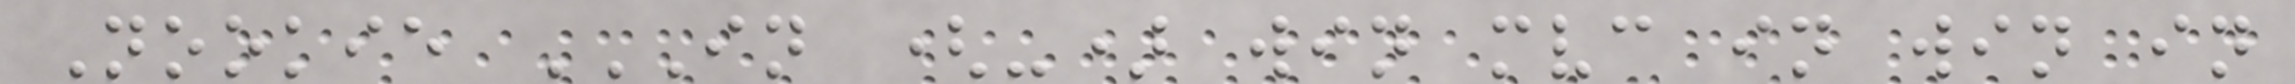Nookie IN (-) WIN MVC IN WIN IN
